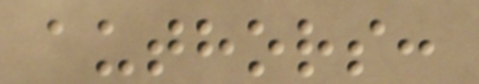authors:
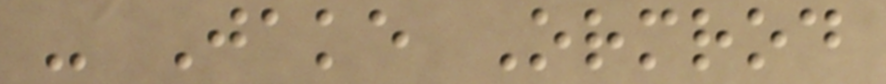- Jake Ormrod
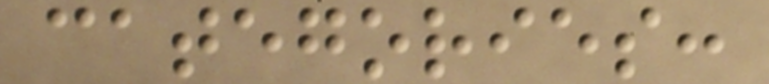categories:
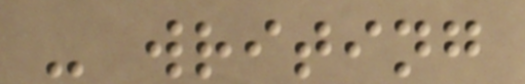- writing
